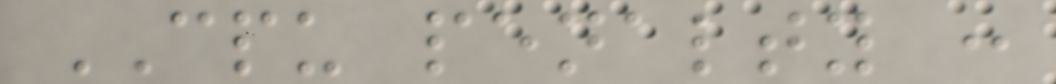CPU penalty :
